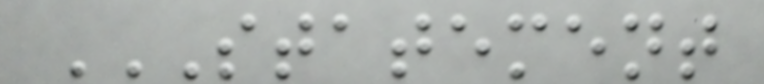STATEMENT
